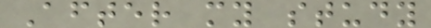After my study
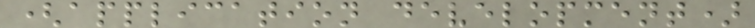(application development)
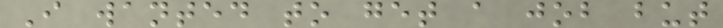I wanted to get a job but
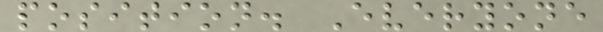position. Everyone
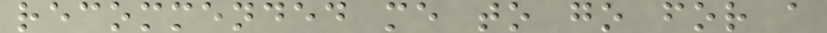recommended me to go for a
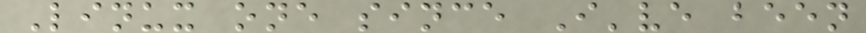Linux one since I've been
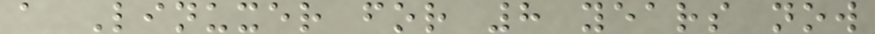a Linuxer for 8 years now
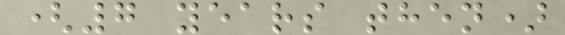(7 years then)
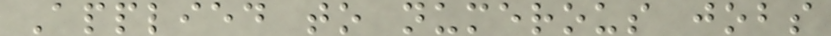Applied to numerous jobs
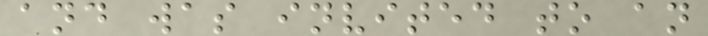and was invited to an
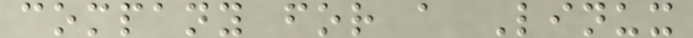company for a Linux
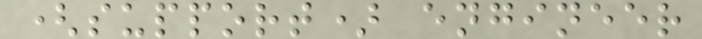(support) engineer
